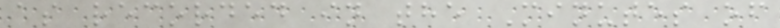as recorded in the Minutes of
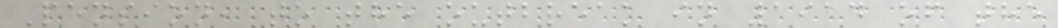Pension, to the outbreak in 1914 of the
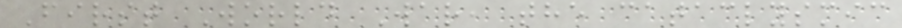First World War, the cataclysmic
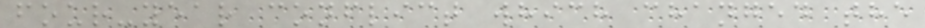four-year conflict which changed the
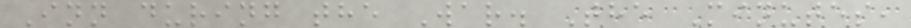Inn during the War. The Minutes,
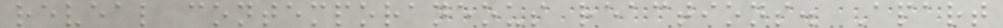reveal contemporaneous reactions. Apart
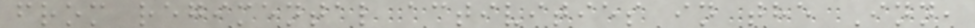from regimental activities in the Inn,
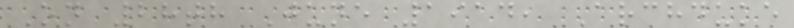On 28th June 1914, Archduke
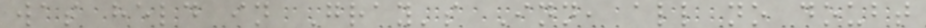was held in Gray's Inn, all no doubt
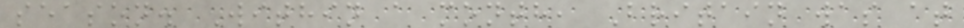season. Within a month, Britain was at
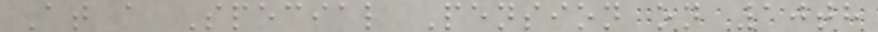At a Special Pension on 10th
